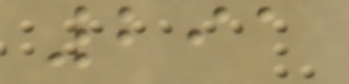291
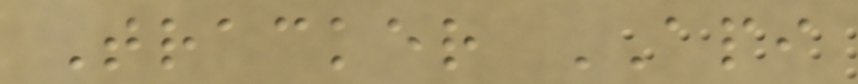Tracker API
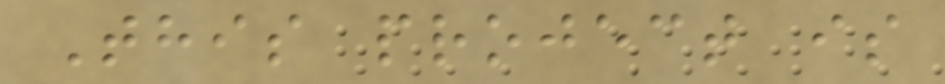This project is
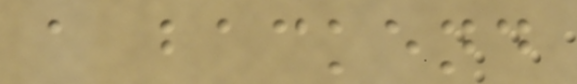a backend
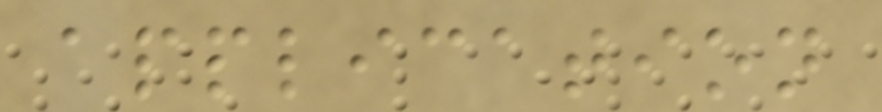application
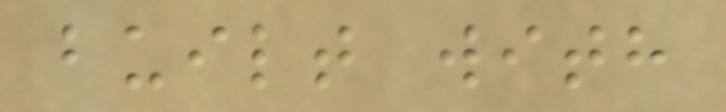built with
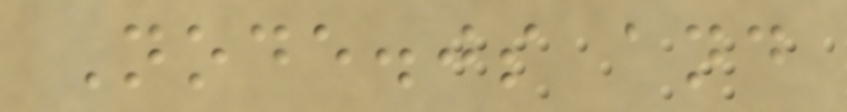Node.js and
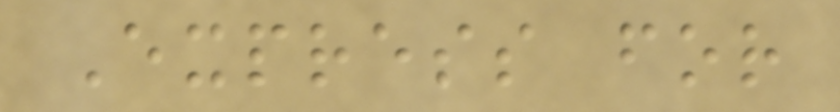Express for
